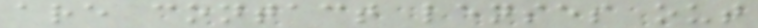are contact lenses out
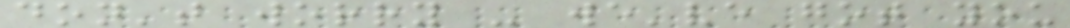don't worry - we've got you
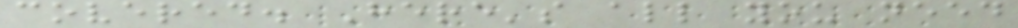covered. Here's all you need
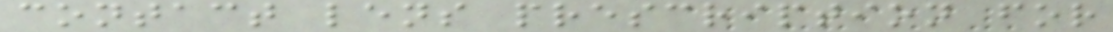contact lens prescription for
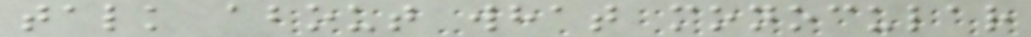talk about what monocular
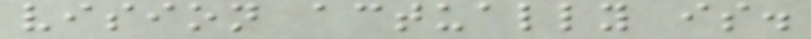vision actually is.
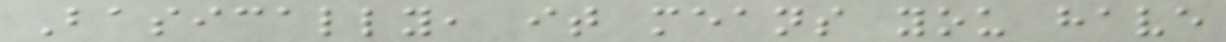Basically, it means you have
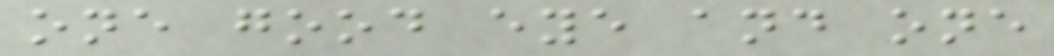one good eye and one
